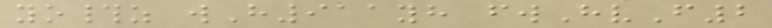yo#z wH911yh fwHvF2
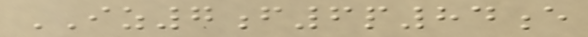IZ7f6p84e
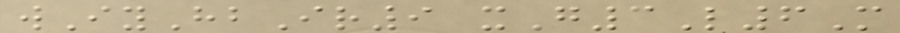wIyHbIr9 xG3L6M
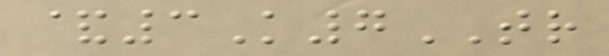&3K7TR
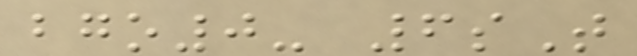bgo0- 6sT
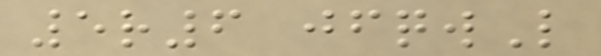5r6 jfqwL
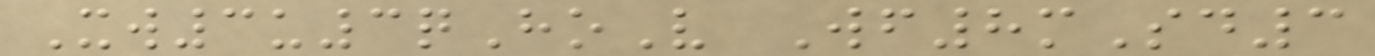Xw3u3qHoV Wf8mSd3
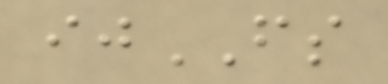ijFS
